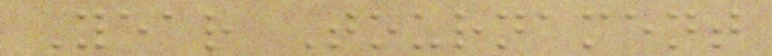Year Tournament
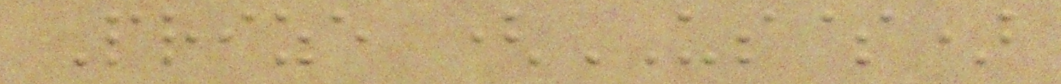Prize (US$)
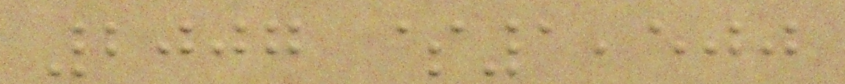2007 $1,500
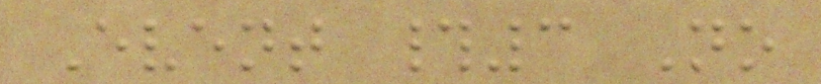Event #3 No
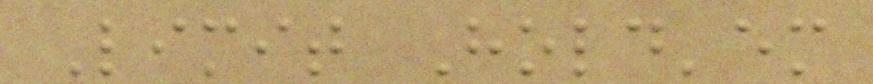Limit Hold'em
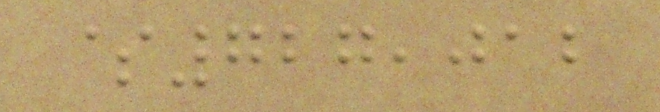$727,012
